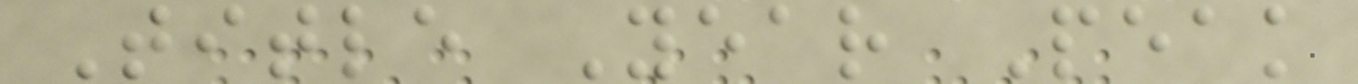Title Year Peak
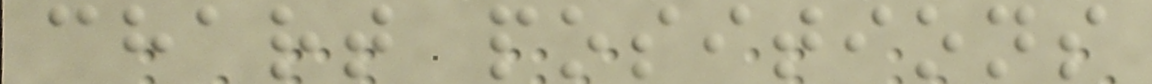chart positions
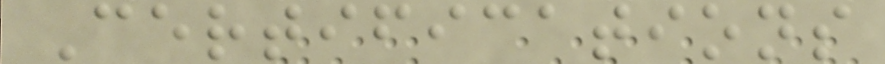Certifications
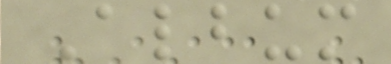Album
